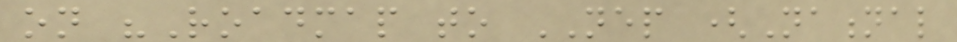on "Roadmap to NEP (National
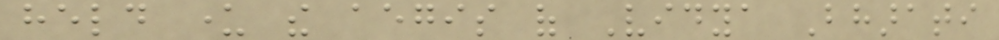held under the aegis of Vidya Bharati
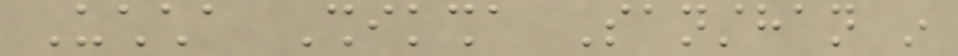Uchcha Shiksha Sansthan in
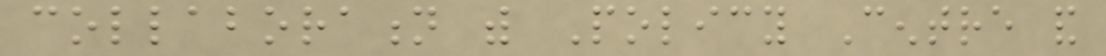collaboration with Policy Centre and
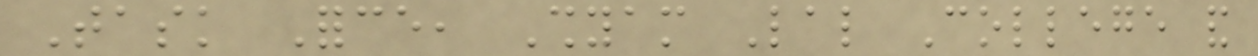Task Force, Shyam Lal College and
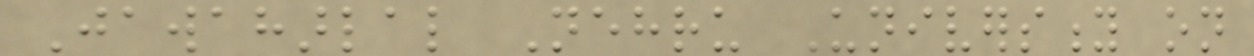Jawaharlal Nehru University on
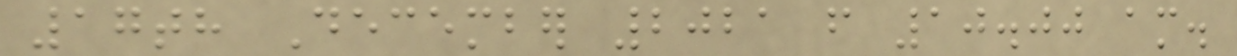17th December 2021 from 10.00 am.
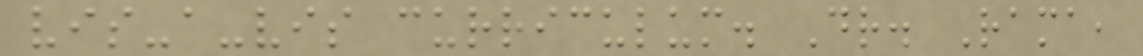vis-a-vis curriculum. Dr. Rama,
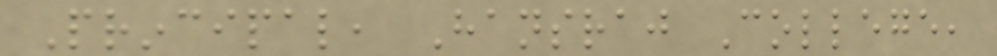Principal, Hansraj College,
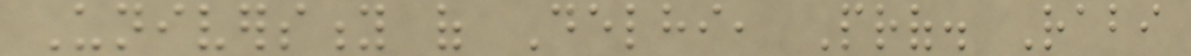University of Delhi, Prof. Rabi
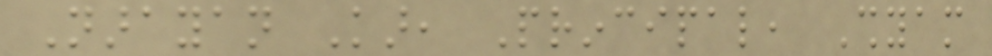Narayan Kar, Principal, Shyam
